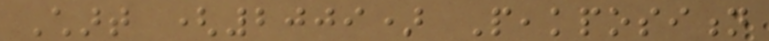Chart (2009) Peakposition
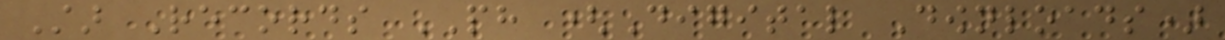Star Records PH (Digital Downloads)
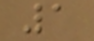1
